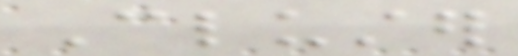Cluster
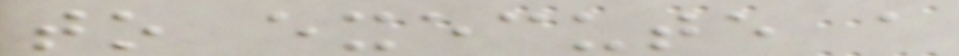to execute a
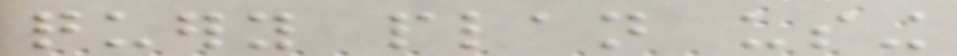query plan using
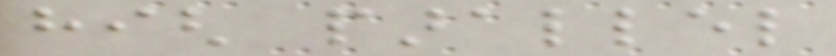high parallel
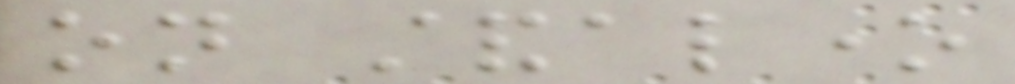on standalone
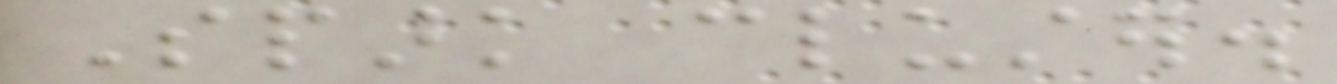Spark cluster.
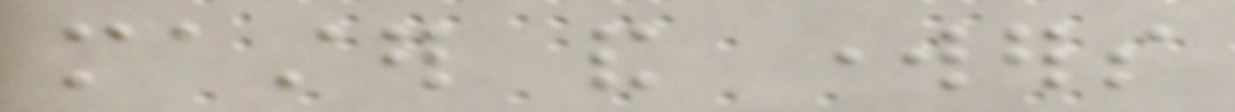master and workers
